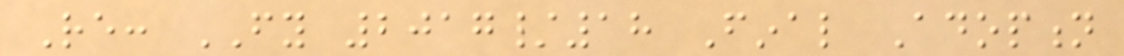Re: FY 2017/18 Final Adoption
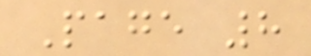Page 8
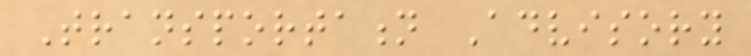Transportation Advisory
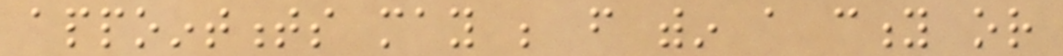appointments may be from within a city or
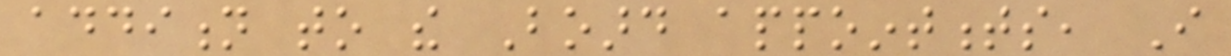addition to the Board appointments, I
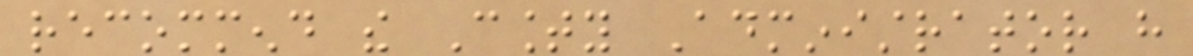recommend the County Administrator have
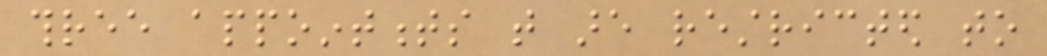three appointments that are restricted to
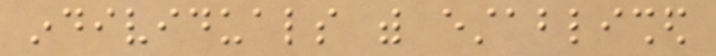individuals with established
